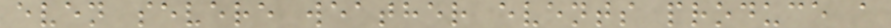even severe weather events produce a
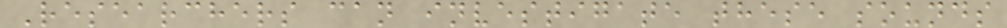Researchers can investigate these sounds
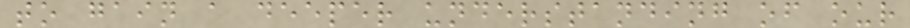to gain a deeper understanding of our
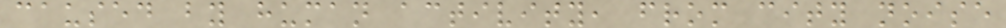caused by human activity, from city noise
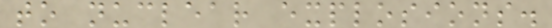to nuclear explosions.
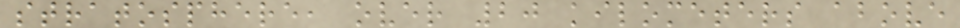stratosphere, over 20 kilometers above
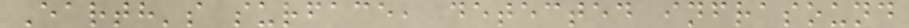Earth's surface, detected infrasound
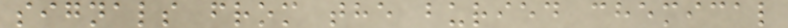signals from the buried chemical
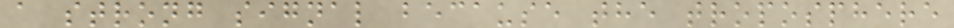a strong signal because the troposphere
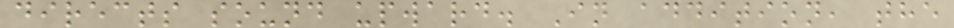directs sound upward. In addition, the
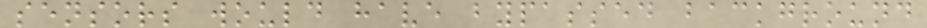sensors would have bypassed background
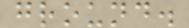ground.
